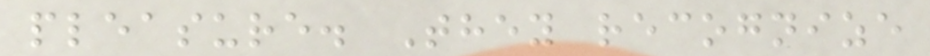pleasure. They recognize
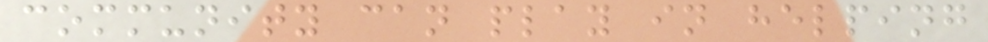community can play in helping
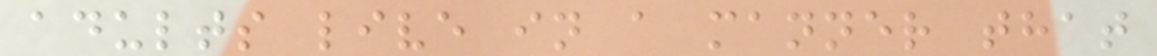adults live in a manner that
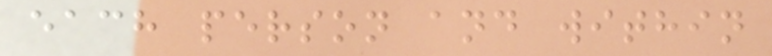each person and within
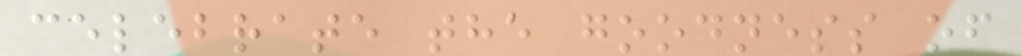celebrate the goodness of
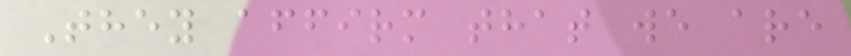They affirm that we are
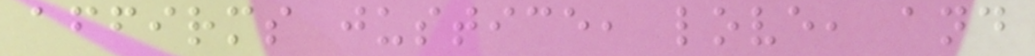affirms justice, love, and
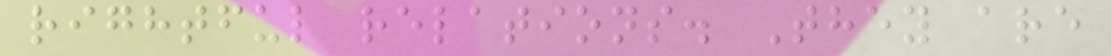rightful relations. They are
